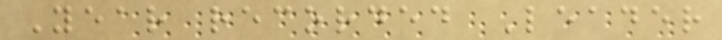Year recorded Leader
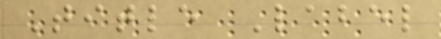Title Label
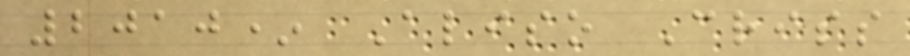2010* Aliso Criss
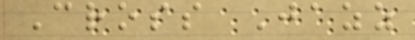Cross Jazz
